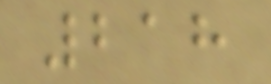218
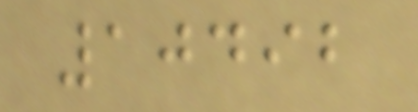10492
